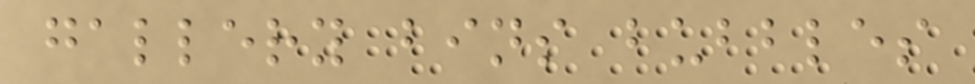gallery bins bubbles
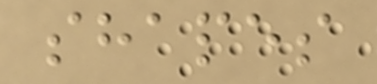shapes
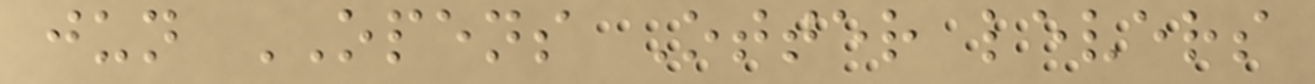jun OPENS Otter levers
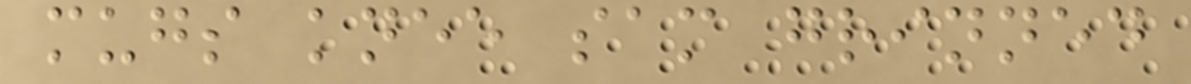mugs knee sam grinned
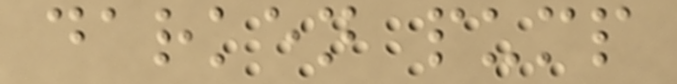darken pump
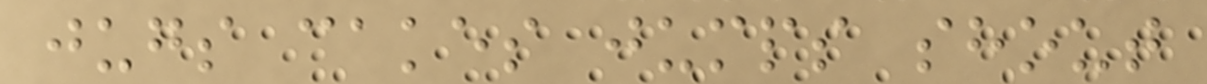jugs cakes jumps shout
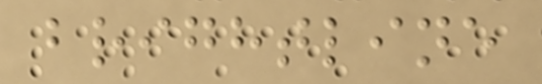brightline
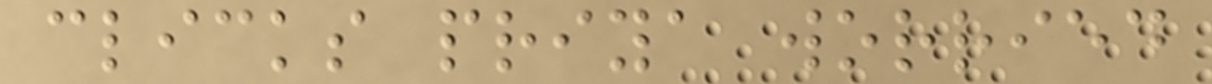clicks priya worried
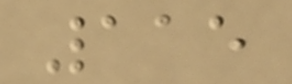115
